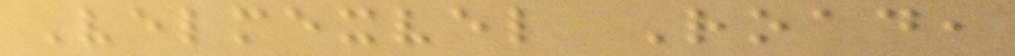Velmexvel Road,
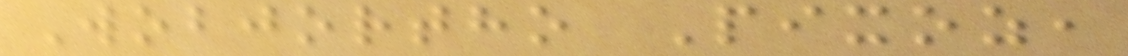Wobjortho Pixoz,
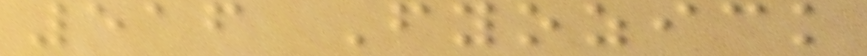516 Fyozick
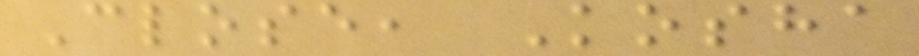Close, Kosha
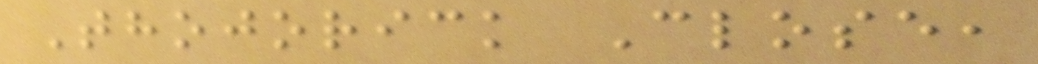Thojorick Close,
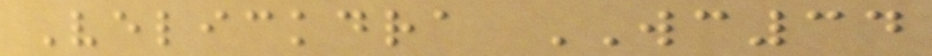Velickdra WC34
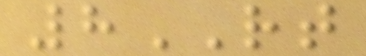8RT
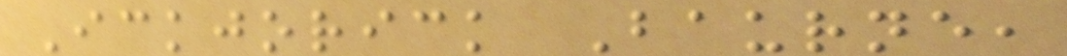Ickjorick Baurne,
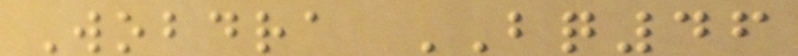Wobdra BQ46
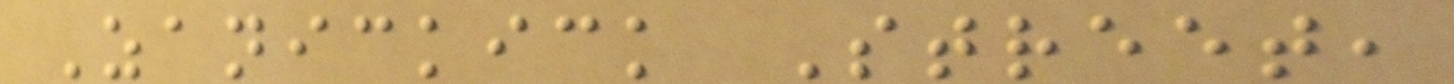Zanickick Street,
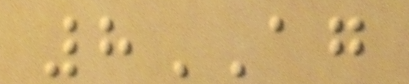8AG
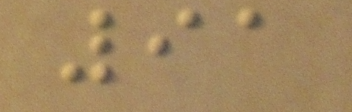91
